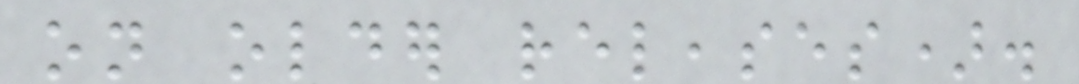on older releases).
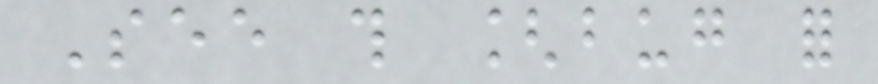See this [bug for
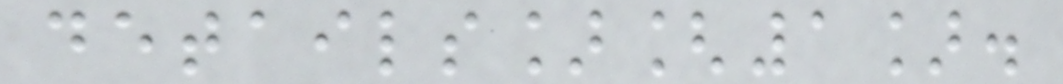details][1].
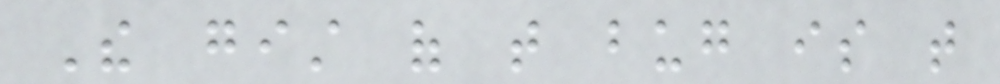The gist of that bug is that
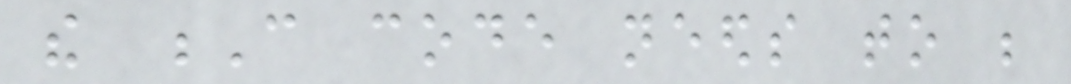the C code needs to be
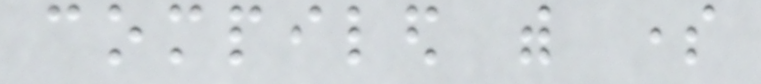compiled with some
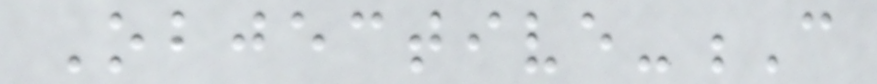Objective-C
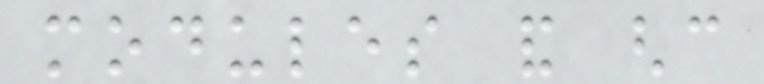modules and ghc
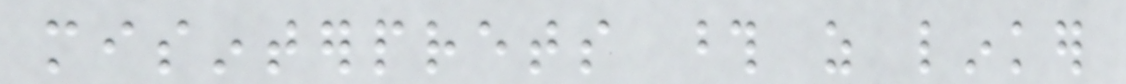misinterprets those as linker
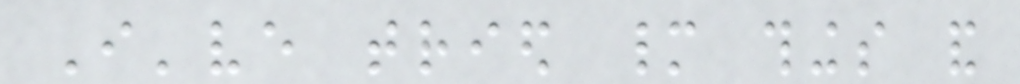I've tried many things and
